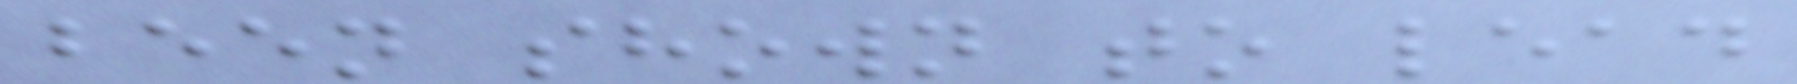been shown to lead
